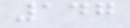147
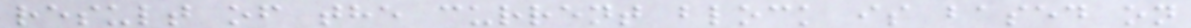result of the current block is based on
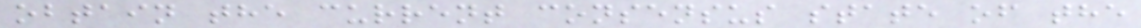obtain the current consensus state of the
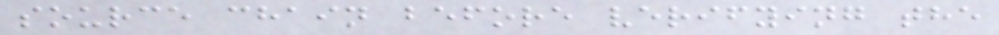source chain before verifying the
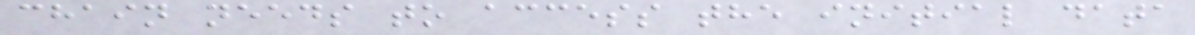chain needs to access the initial data
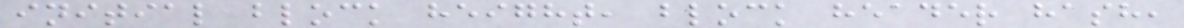initial block height, block header hash,
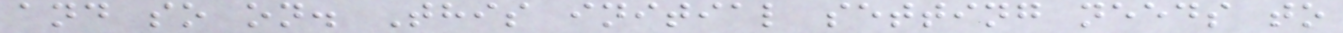and so on. This initial setting needs to
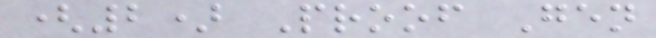(2) Proof Gen
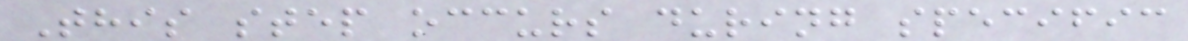This step occurs during specific
